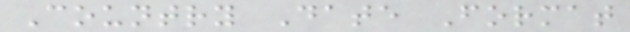Country Date Format
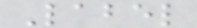Label
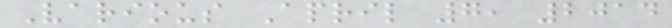Various April 7, 2014
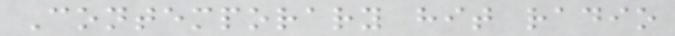Contemporary hit radio
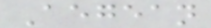Aegean
